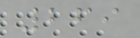269
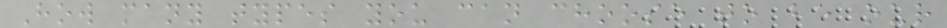How many types you can choose to be our
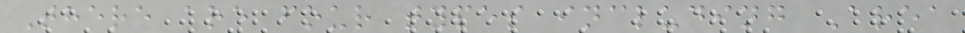There are four types including Area
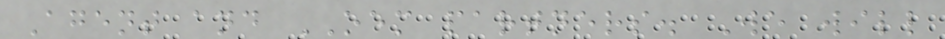Agent and OEM partners. We will
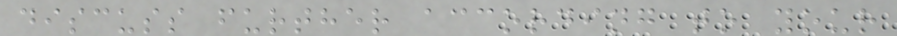discuss further according to your
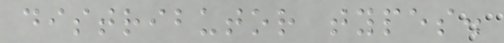distributor types.
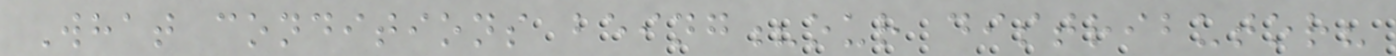What conditions being?our distributor?
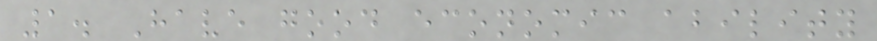1. Have good economic ability
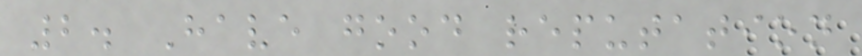2. Have good reputation
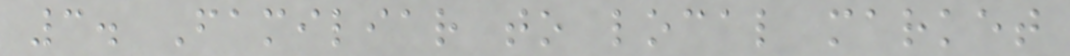3. Familiar to local market
